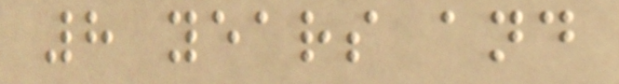8 years and
